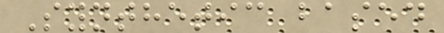Synthetic based
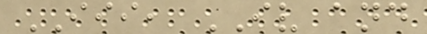III, IV and
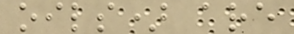oils) are
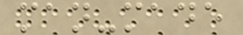man-made
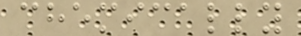chemically
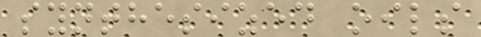synthesized oils
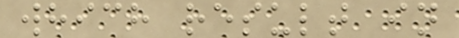which result in
